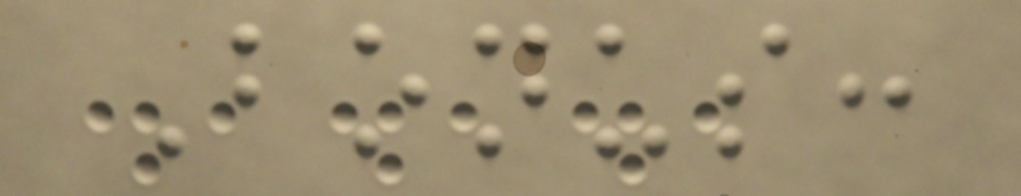Bonus:
